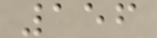156
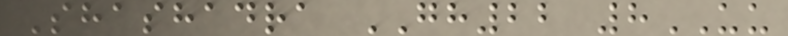Shashadra GH22 8UU
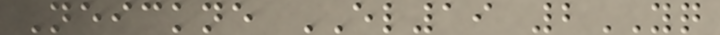Neickne EL19 2YQ
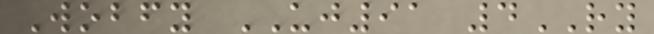Wobfy UJ91 4RY
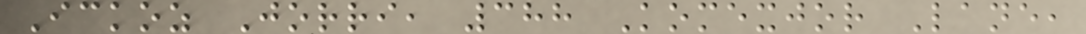Ickoz Jorri, 388 Komexjor Lane,
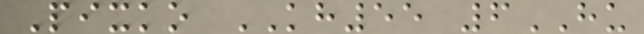Pixko KH55 6HU
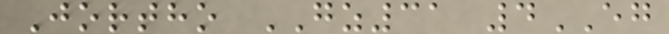Jortho GZ31 4EG
